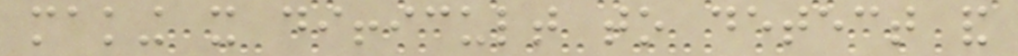making it difficult to detect and
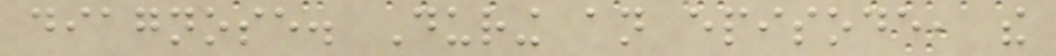diagnose. During an episode, the
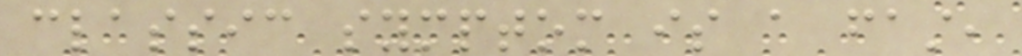classic symptom is a fast,
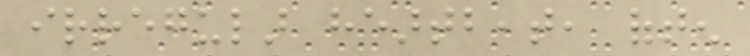irregular heartbeat, often
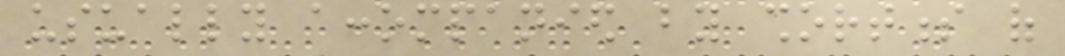usually accompanied by shortness of
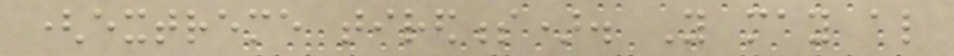(extreme tiredness). You may also
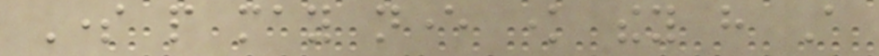Some people may never know they have A
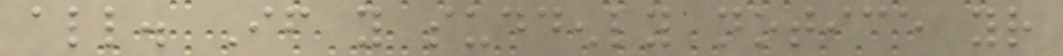all. If you suddenly notice your
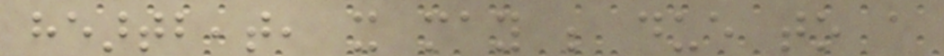heartbeat, it may be due to a
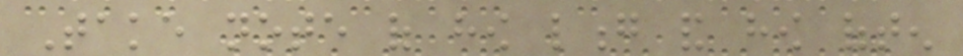Take note of how long and how often
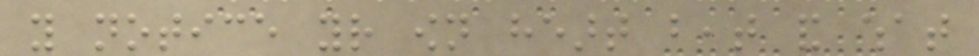you notice your own heart beat and what
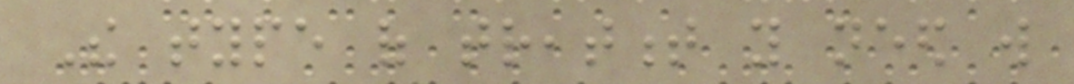The type of treatment you need will
